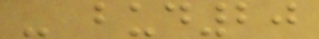- bud20
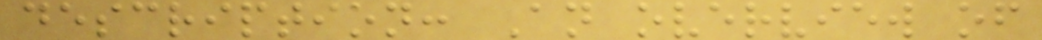description: An overview of
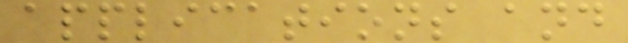applications and
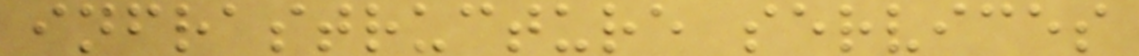infrastructure services
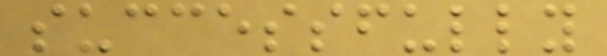successfully
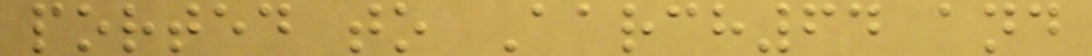ported to Aarch64 and
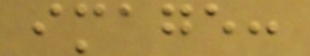image:
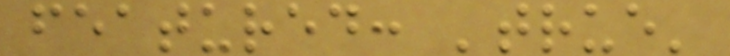featured: 'true'
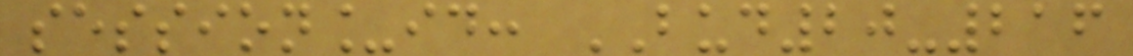session_id: BUD20-216
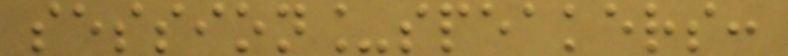session_speakers:
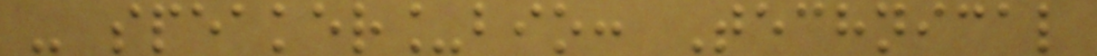- speaker_bio: Technical
